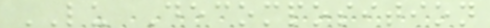LU Decomposition
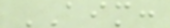AIM:
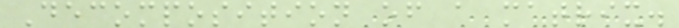Decomposition of a matrix.
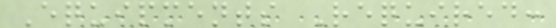Equipments Required:
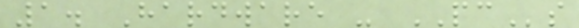1. Hardware - PCs
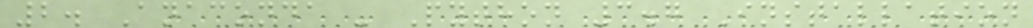2. Anaconda - Python 3.7 Installation
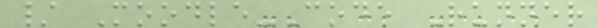/ Moodle-Code Runner
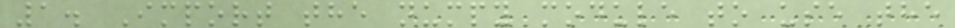1. Import the numpy module to use the
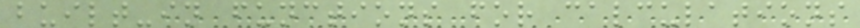built-in functions for calculations
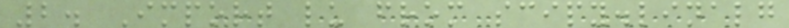2. Import lu from scipy.linalg
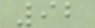92
